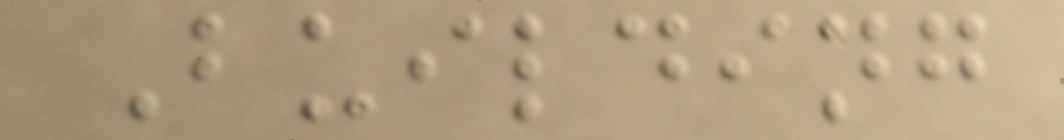Building
